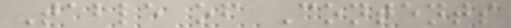Table of Contents
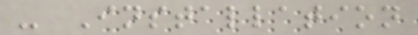- Installation
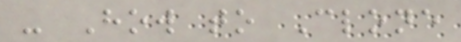- How to Clone
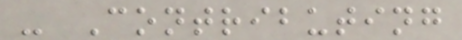- Contributing
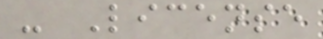- License
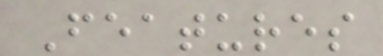Features
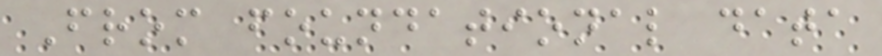From foundational data
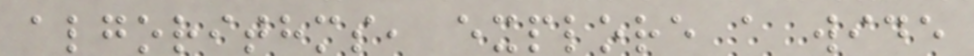algorithms, explore a wide
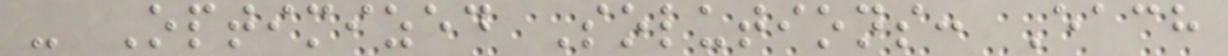- Optimized Solutions: Each
